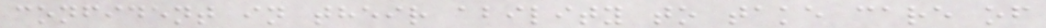confident in their ability to take care of
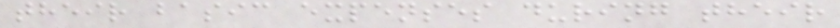their basic expenses during their
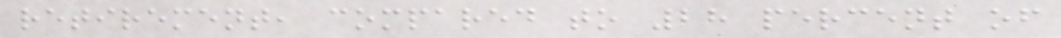retirement, compared to 28 percent of
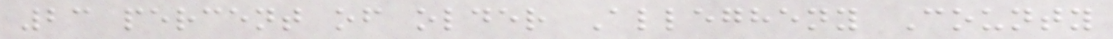23 percent of older Allegheny County
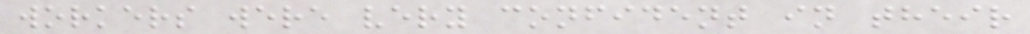workers were very confident in their
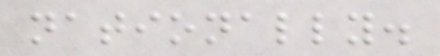nationally.
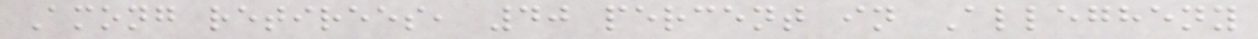Among retirees, 40 percent in Allegheny
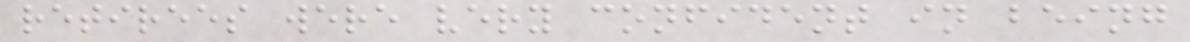retirees were very confident in being
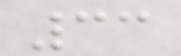33
